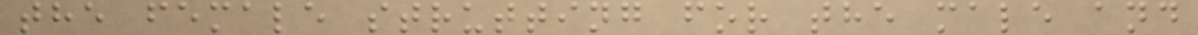the female strutting for the male and
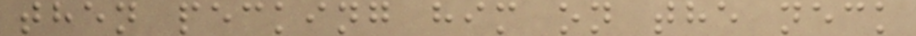then pecking him on the neck
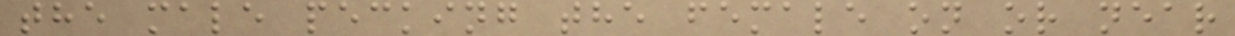the male pecking the female on or near
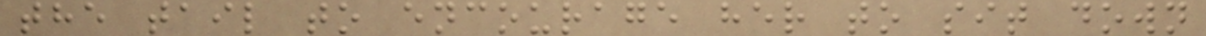the tail to encourage her to sit down
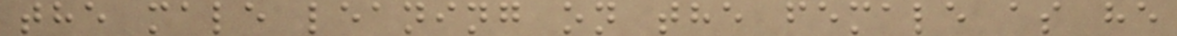the male leaning on the female as he
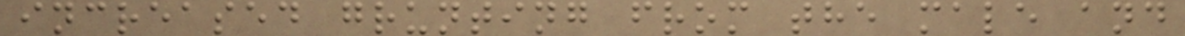increased grunting from the male and
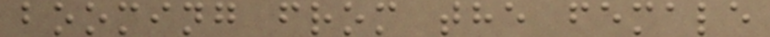booming from the female
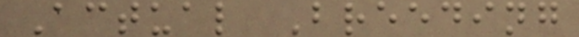Actual Breeding
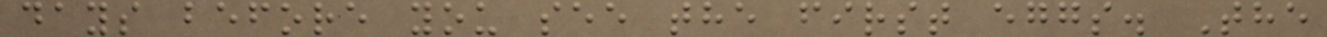days before you see the first eggs. The
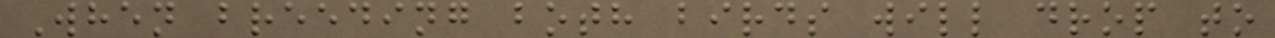When breeding both birds will drop to
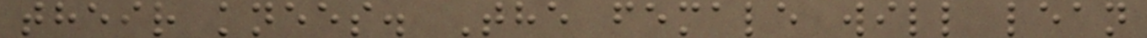their knees. The female will lean
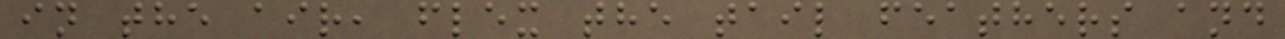in the air, flex the tail feathers and
